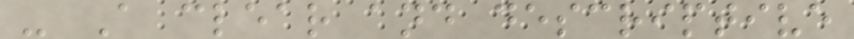- A clear and descriptive
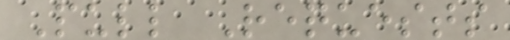Pull Requests
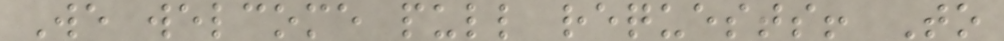We welcome pull requests! To
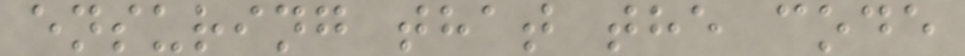ensuring that the code
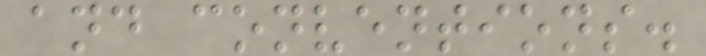and conventions.
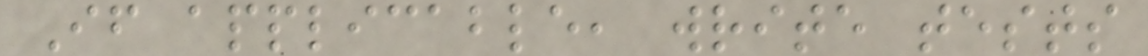If applicable, write tests
